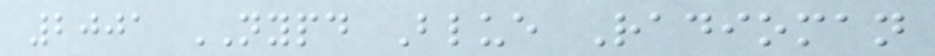2001 NYPD Blue Radioman
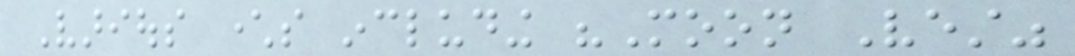Various characters including "Moon Vest"
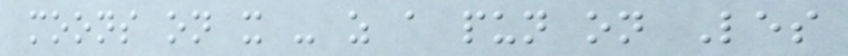moons on it - as a pun on Les
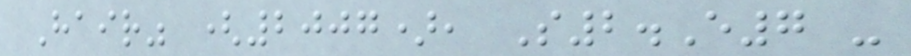Hair" (2007), S2.E7 -
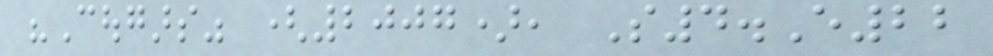"Cougars" (2007), S4.E22
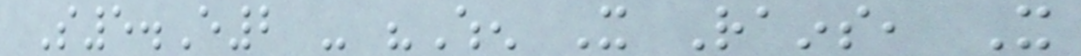S5.E2 - "When It Rains, It
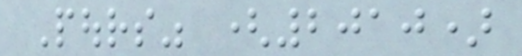Pours" (2010)
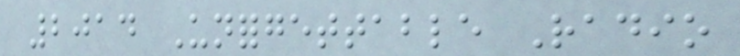2014 Unforgettable Radio
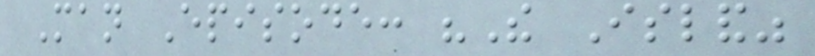Man Episode: "The Island"
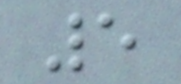5
